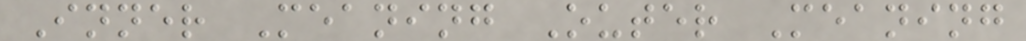Inner Meaning Outer Meaning
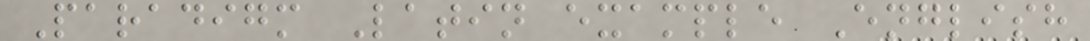Paradigm Latin example English
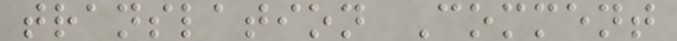translation Comment
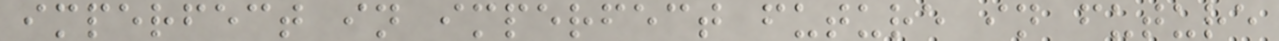imperfect in imperfect future in future
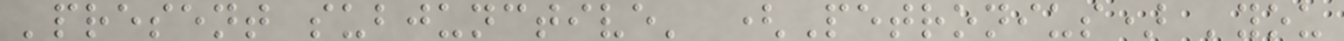'present subjunctive' (Petronius) 'you
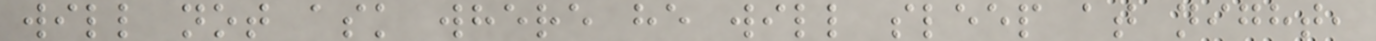will not ask where he will sleep at night,
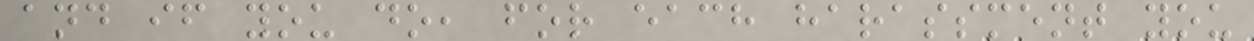and if you do, for each harassment you
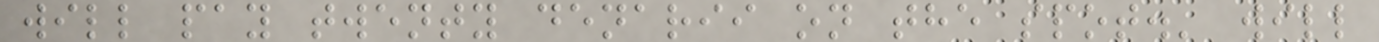will pay twenty denarii on the spot.' will
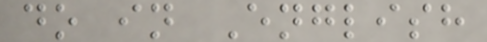do in English
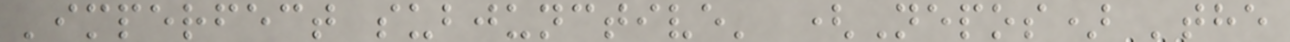'imperfect subjunctive' (Nepos) 'the
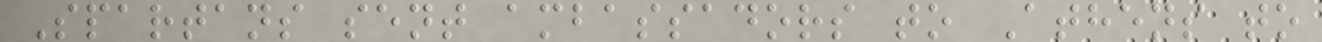Spartans sent ambassadors to Athens to
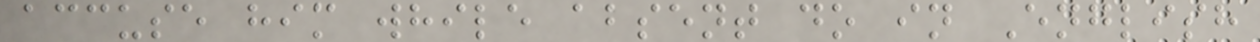accuse him while absent do in English
